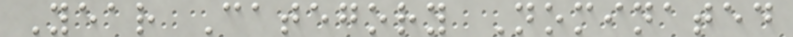Year Category Nominated
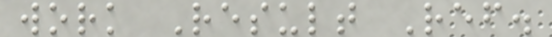work Result Ref.
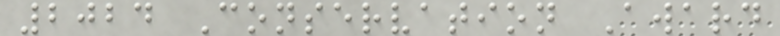2024 Conservation Award
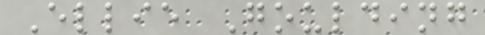Ellie Goulding
